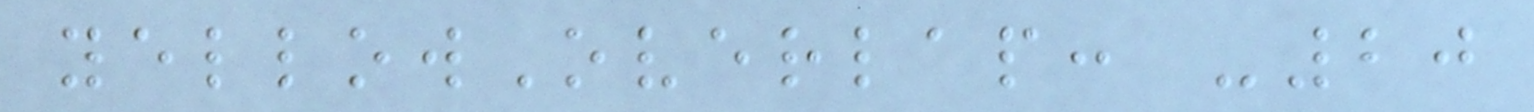yellowOverlap: -20
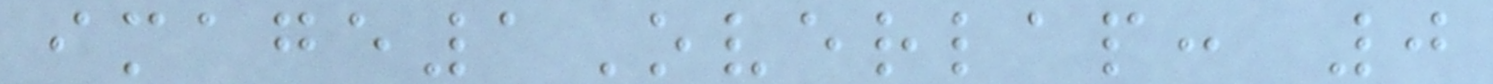image1Overlap: 0
